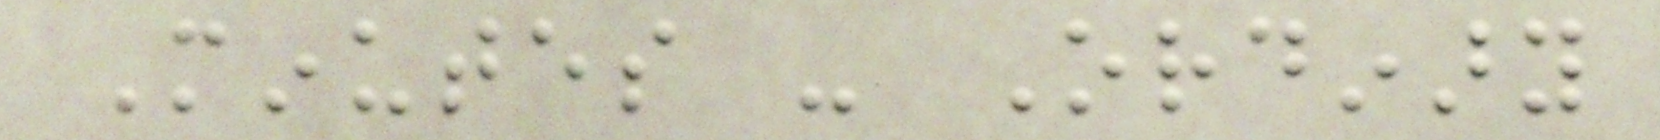Minutes - Ordinary
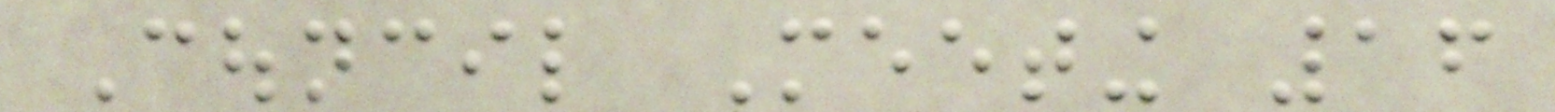Council Meeting 16
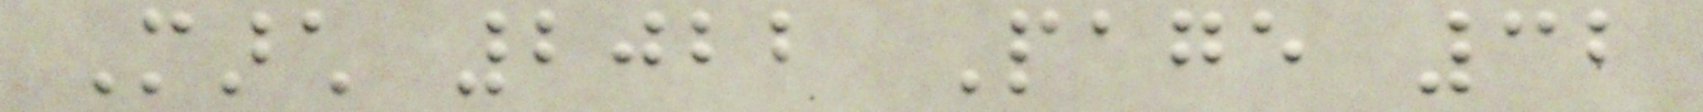March 2022 Page 32
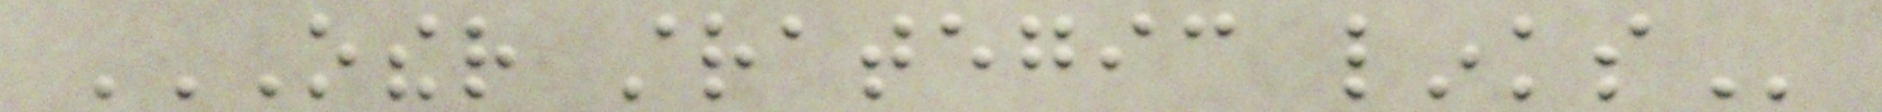OTHER STRATEGIC LINKS
